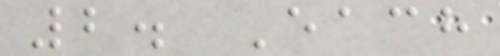2. Each
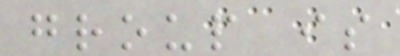group is
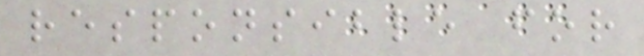responsible for
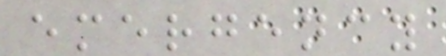emergency
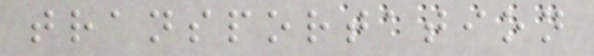transportation
